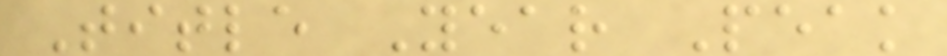Title Year Peak
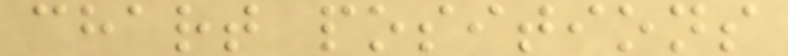chart positions
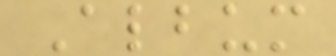Album
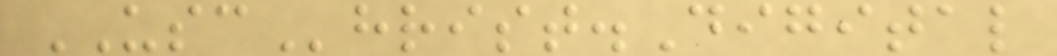USChrist.Digital
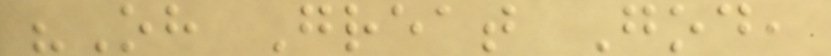"Oh Great God,
